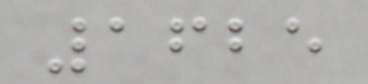1625
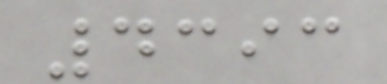4393
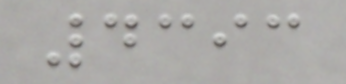4393
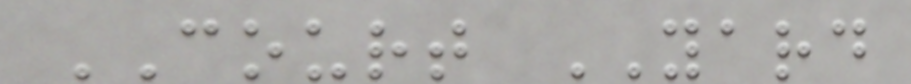COURT YARD
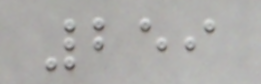259
